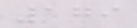179
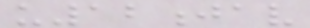u12jav
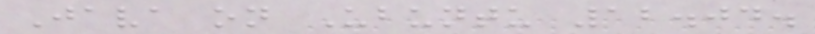Java on Ubuntu 12.04.
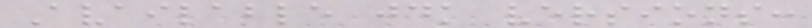Available jdk versions:
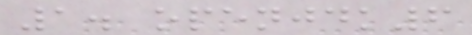1. openjdk6
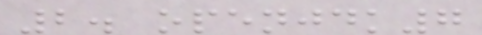2. openjdk7
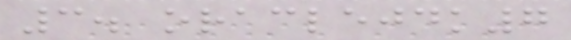3. oraclejdk7
